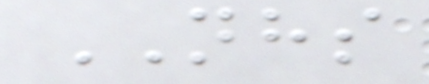NHS
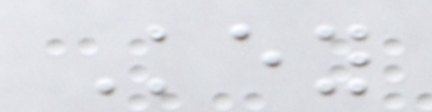Key
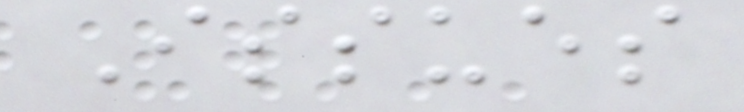Issues
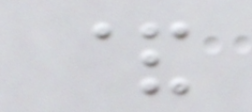&
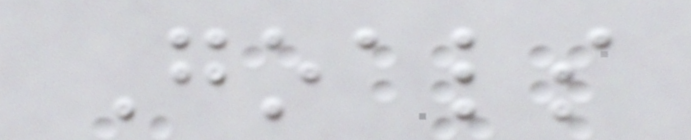Goals
